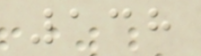138
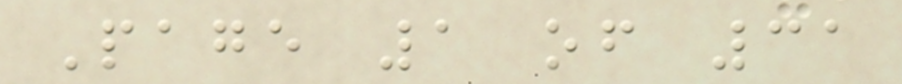Page 1 of 31
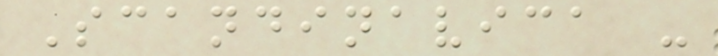Scandinavica -
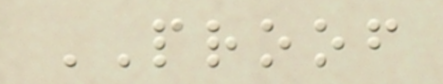PROOF
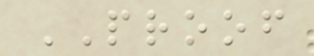PROOF
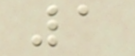1
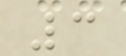3
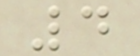4
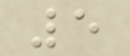5
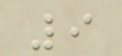9
